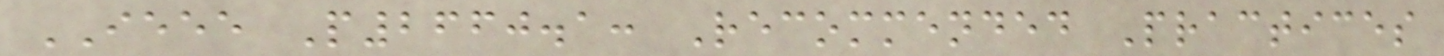IEEE P2660.1: Recommended Practices
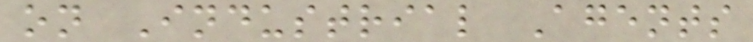on Industrial Agents
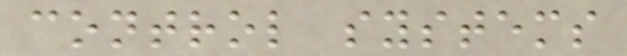control systems
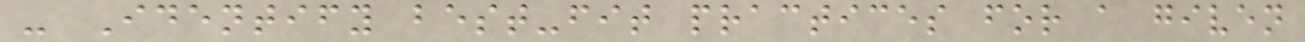- Identify best-fit practices for a given
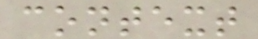context
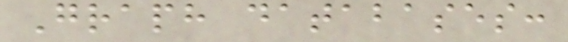Graph databases:
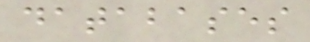databases
